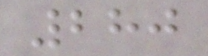280
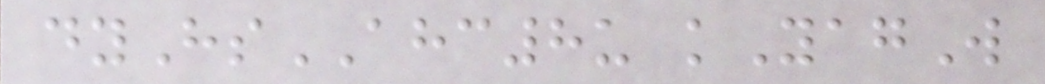dyHsAHC8u kYagW
